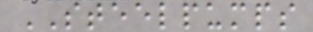STEELPUMPS
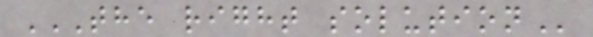THE RIGHT SOLUTION
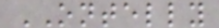ONTELLY
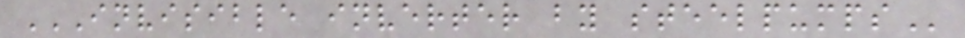INVISIBLE INVERTER BY STEELPUMPS
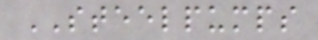STEELPUMPS
